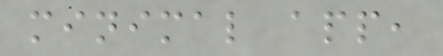minimal app,
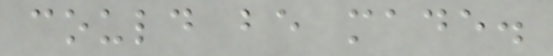could be made.
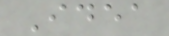Idea
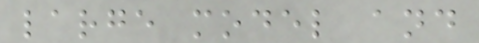large model and
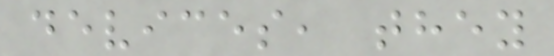devices, they
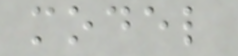model
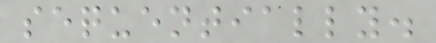sequentially.
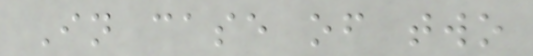In case of two
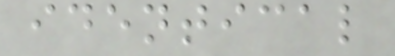identical
